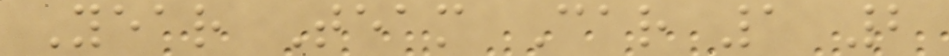Year Team Car 1 2
